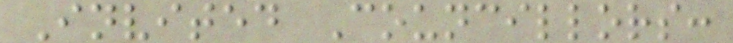Invited Councillors:
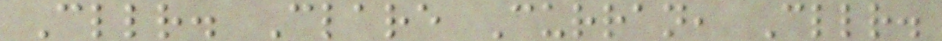Cllr. Clare Curran, Cllr.
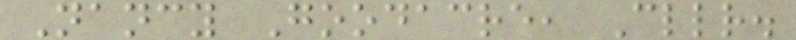Nancy Goodacre, Cllr.
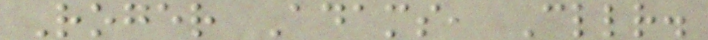Roger Adams, Cllr.
